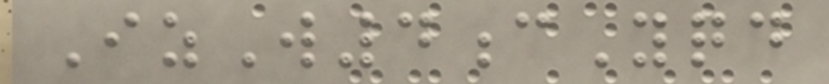IzW4cYqd
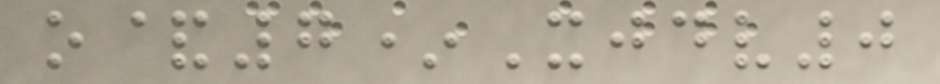o&7*Xjdv0
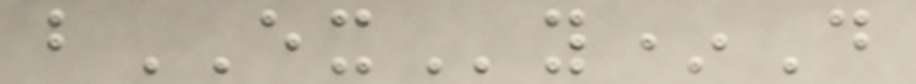bEXy*D
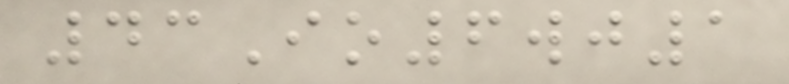43Io6wj1
